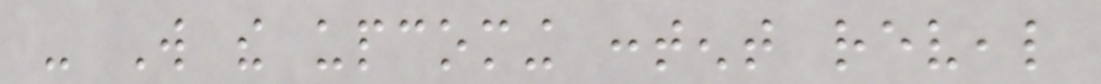- Will the upcoming content reveal
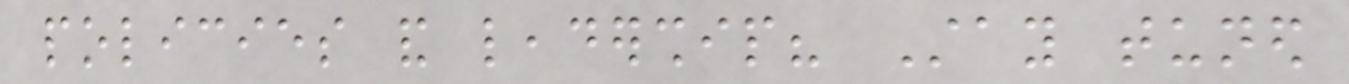policies and leadership? Stay tuned
